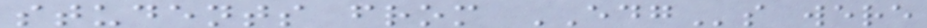students from EDGs were
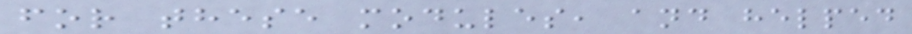for these modules, and helped
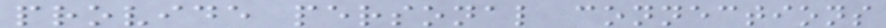provide personal connections
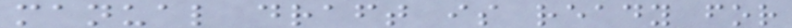manual draft is ready for
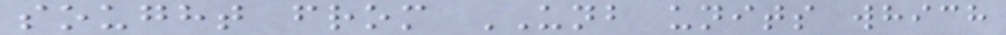sought from UNB units which
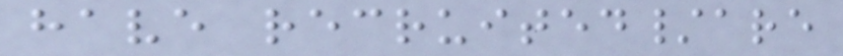have recruited/are
